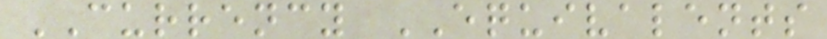CURRENCY EQUIVALENTS
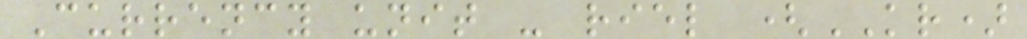Currency unit - riel (KR)
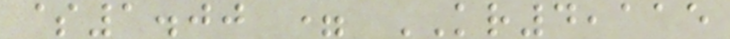$1.00 = KR4,115
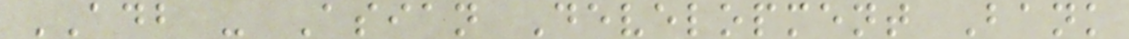ADB - Asian Development Bank
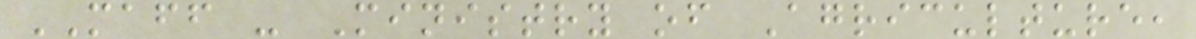MAFF - Ministry of Agriculture,
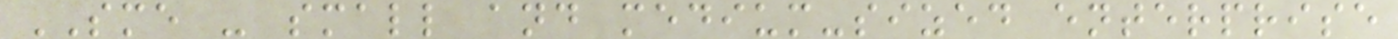SME - small and medium-sized enterprise
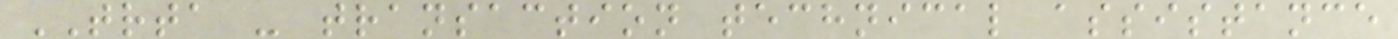TRTA - transaction technical assistance
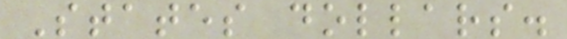States dollars.
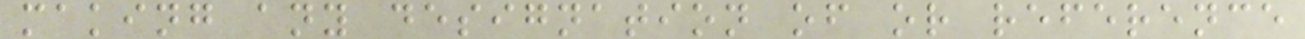making any designation of or reference
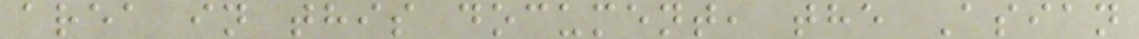area in this document, the Asian
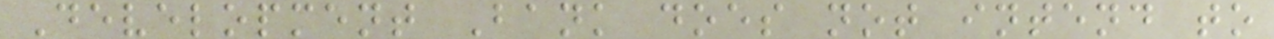Development Bank does not intend to
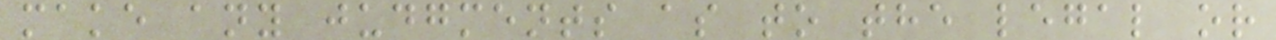make any judgments as to the legal or
